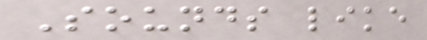Sounds like
